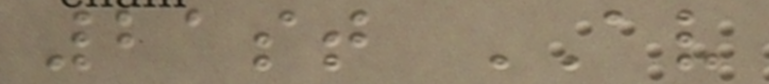21st AV
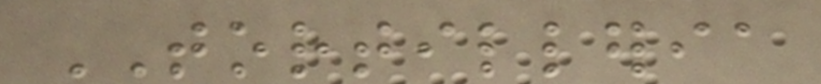TORTILLERIA
